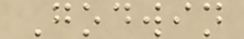Godwin
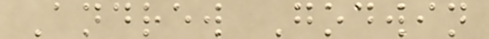Andrew Godwin
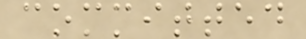committed
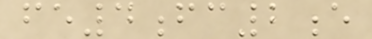fe4fc2e
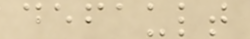default
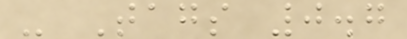- Tags 0.7
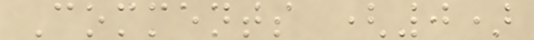Comments (0)
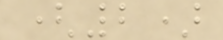(2)
